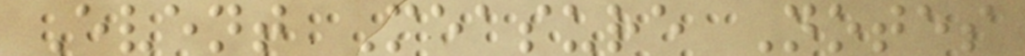Event Measure Notes
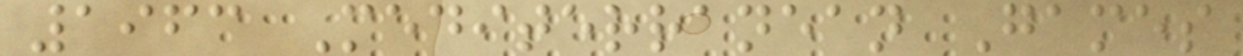1963 Mediterranean Games
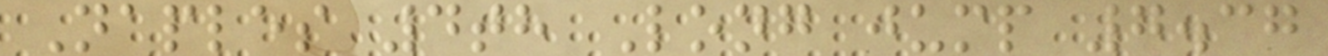Naples 4th Long jump 7.37
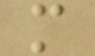m
